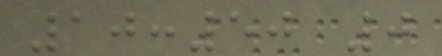10:50 0
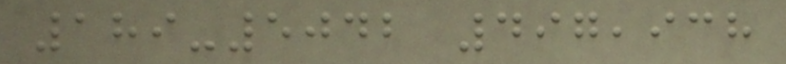189-5042 497,938
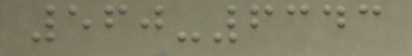560-6343
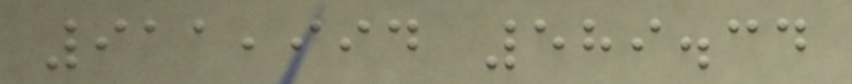911,994 589.34
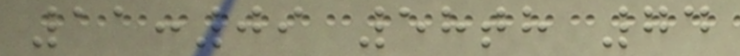11:09 58th 74
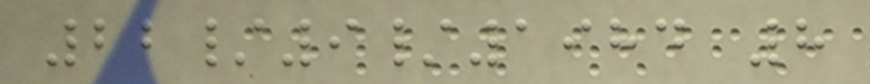22/9/1984 8
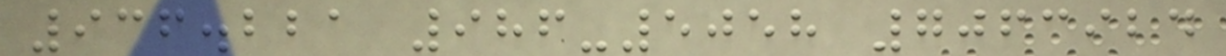936.221 986-5058 7063924
